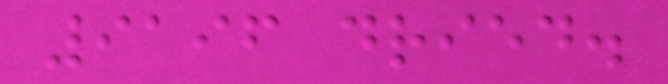9196 dried.
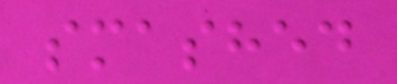smashed
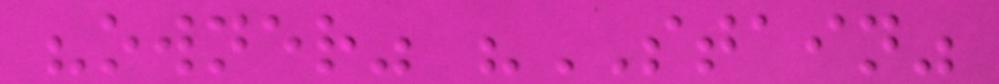"owner" "STAIN"
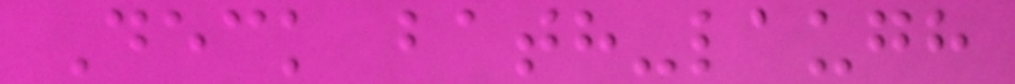Deck bath-laugh
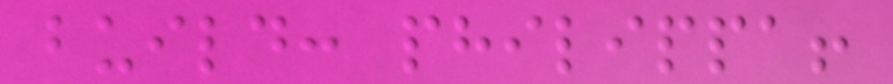build: philippa!
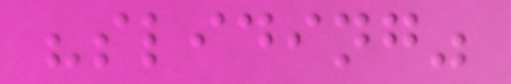"sliding"
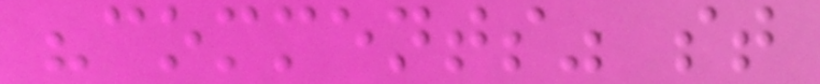"comments" st
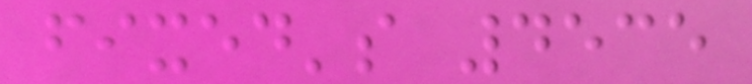fixed's 4535
